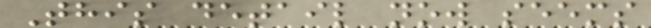This detail now seems
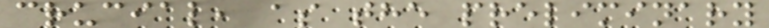crucial, as the preliminary
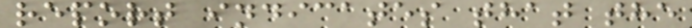report indicates that the
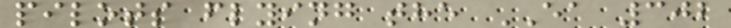pilots flying the EA 302
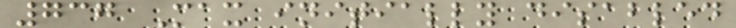737 Max initially disabled
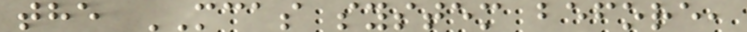the MCAS system before,
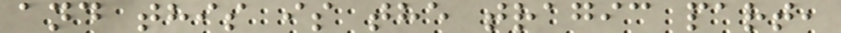and this is the tragic part,
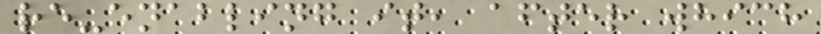re-enabling it, after which
